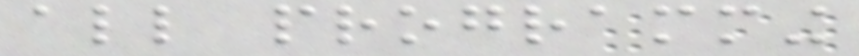all programming
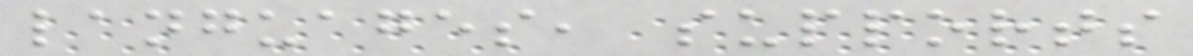languages, supports
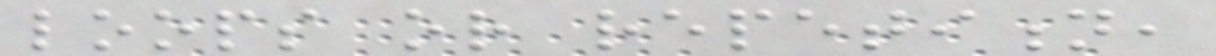loops or repetition,
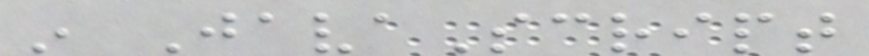in JavaScript
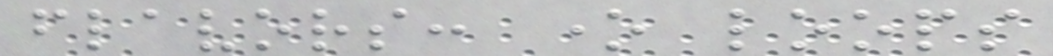flavors: one loops
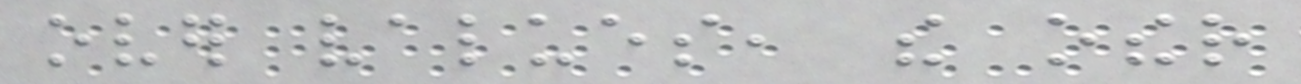over values, the other
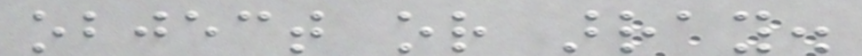object or array.
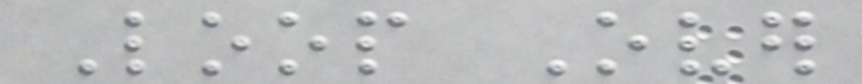Loop Over
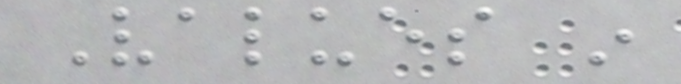Values in
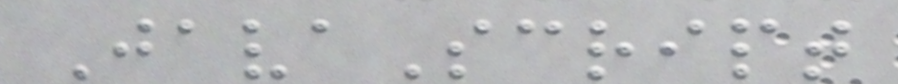JavaScript
